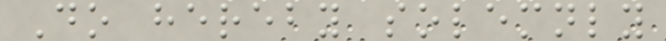Do hereby solemnly
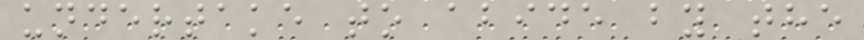undertake to abide by the
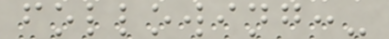following:-
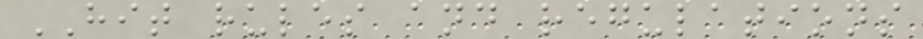HIT rules and regulations
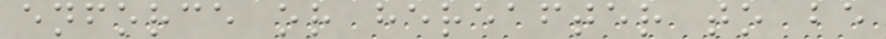enforce or hereafter to be
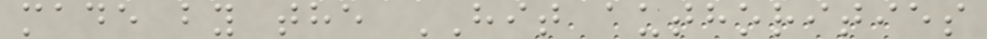made by the HIT authorities
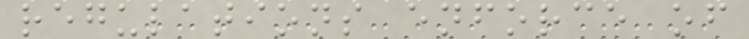regulations enforce of
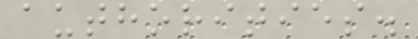authorities.
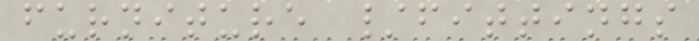furniture /fittings
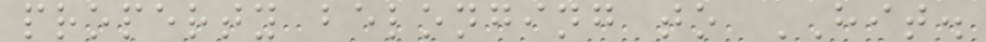property belonging to HIT.
